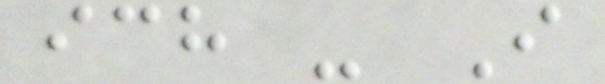ich - I
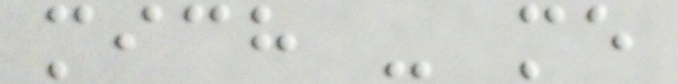mich - me
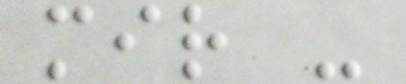mir -
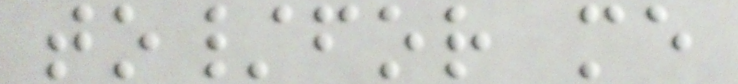to/for me
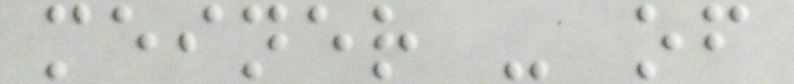meiner - of
